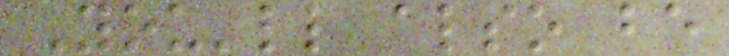You'll also be
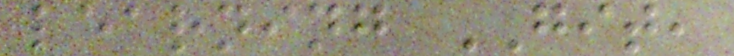learning GIT,
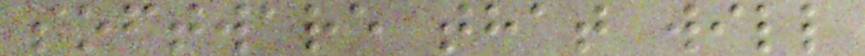software that will
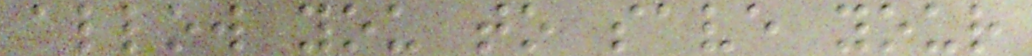allow you to save your
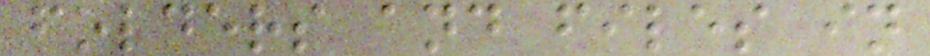folders and files in
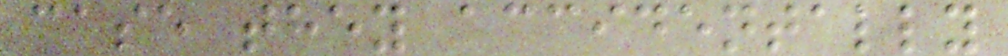case they accidentally
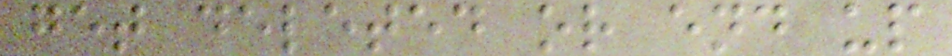get deleted or end up
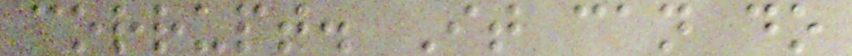corrupt. It can do
